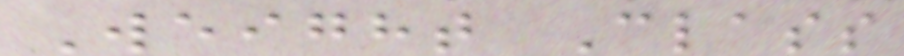Weight Class
